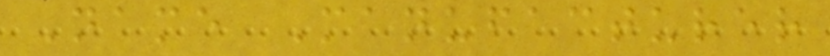Name Manufacturer
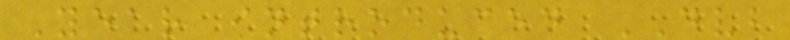Year introduced DVB
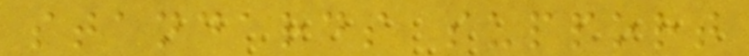standards support
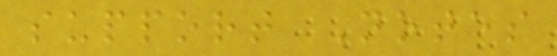support Notes
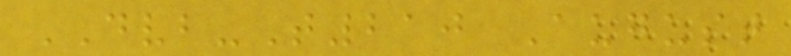DVB-T210 August
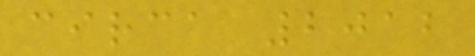circa 2012
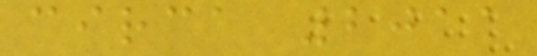circa 2011
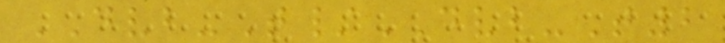DVB-T/DVB-T2
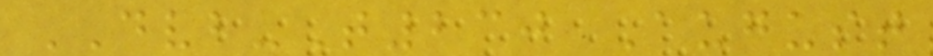DVB-T230 August
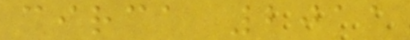circa 2011
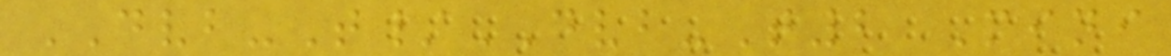DVB-T/DVB-T2 Mini
